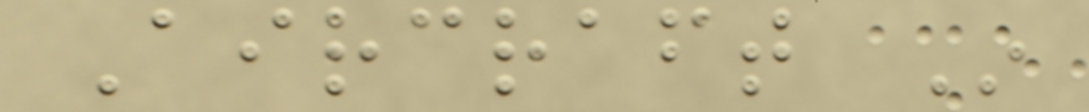Aircraft In
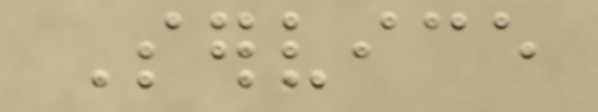Service
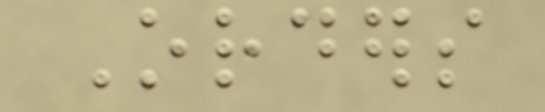Orders
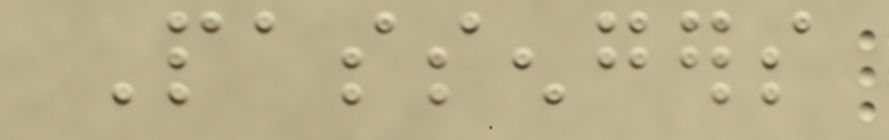Passengers
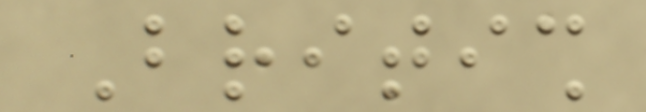British
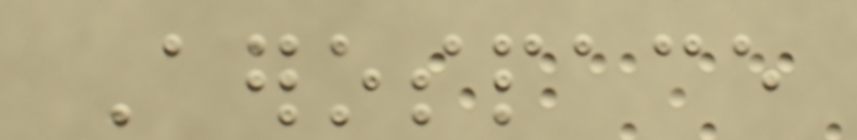Aerospace
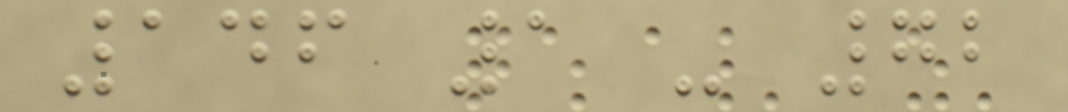146 1 - 72
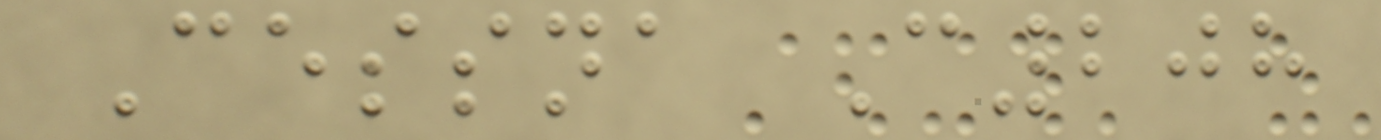Cessna C208
